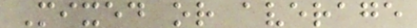Mixed or average
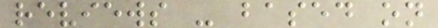reviews - based on
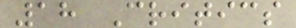18 Critics
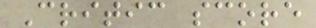Critic score
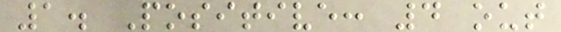1. Positive: 4 out
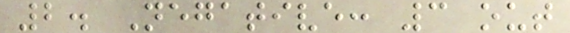2. Negative: 3 out
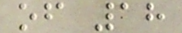of 18
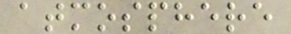atmosphere
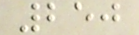250
